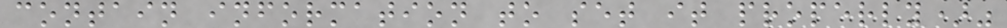contain information to set it properly)"
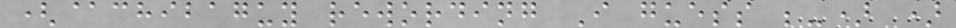(@chibaguy rewording I guess ;-) )
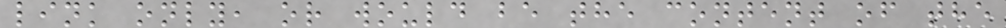link only, or would be the content of the
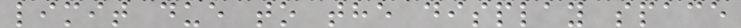limit due to the display space
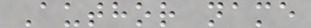Author name
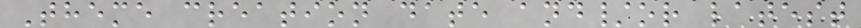Theme creation date and/or latest
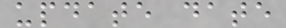update date
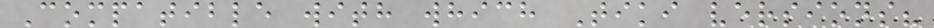Compatible with which Tiki versions?
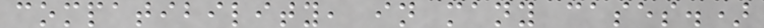compatibility, in many cases.)
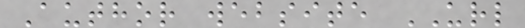Author website URL
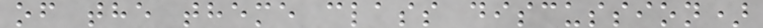of the theme class discussion)
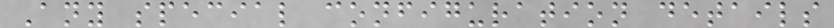Any special configuration details
